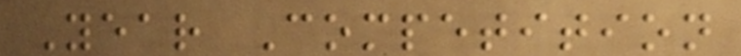Year Competition
